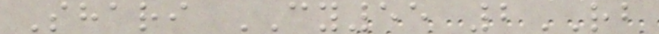Shari CY55 2RB
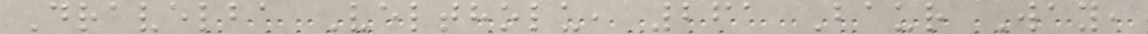Dravelba Veltholu, 261 Baur Way,
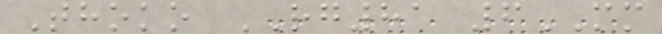Thoko RG81 6MM
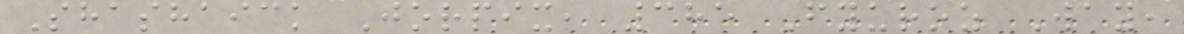Shashaick Jorpix, 385 Fyuroz Way,
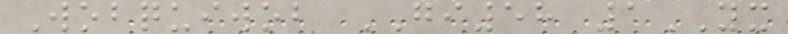Wobquiwob GI58 1YX
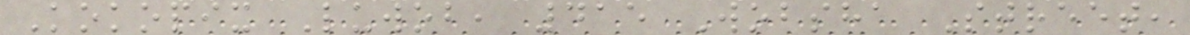Kokopix Luwob, 415 Wobsha Street,
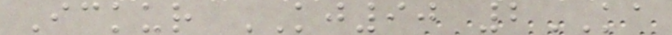Ickur KJ90 2KA
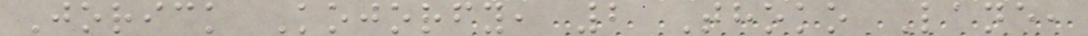Jorick Kojorfy, 2 Thoko Lane,
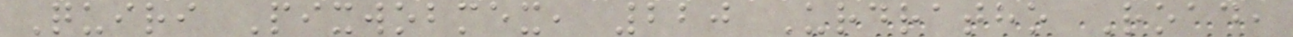Quiri Pixwobmex, 220 Urdratho Road,
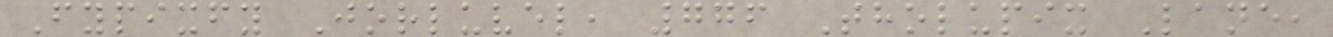Fypixfy Jorluvel, 776 Tholupix Lane,
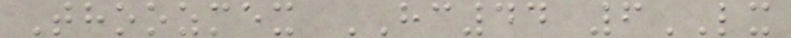Thoozmex HC44 6LX
